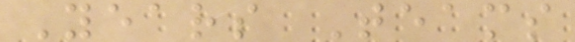Years Teams
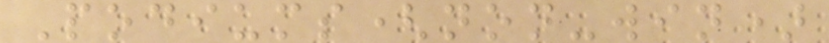Podiums(non-win)
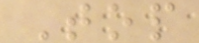Top
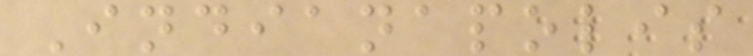Indianapolis
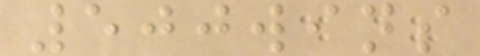500wins
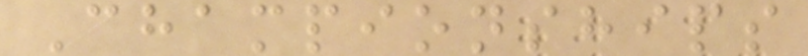Championships
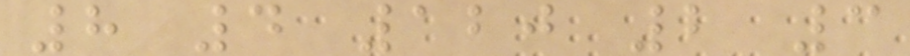8 4 120 2 3
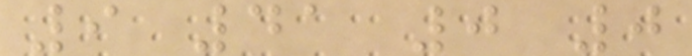9 41 0 0
